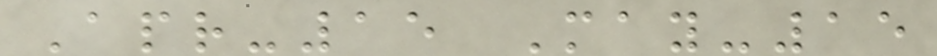Apr-15 May-15
